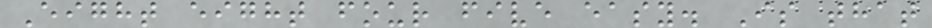Eight eight four five easy. Is that
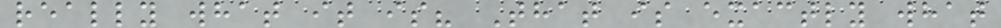really what it is? That is exactly what
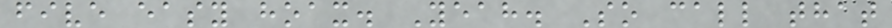five easy hoax. Yeah. So call that
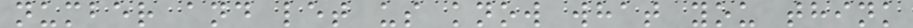number and let us know what you think
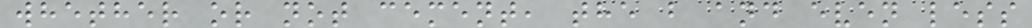whether or not cement, the b and even less
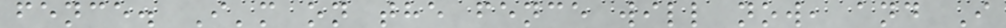fence. I'm on the fence will now, and I
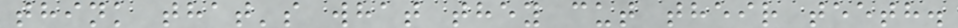think that's what they cut their teeth.
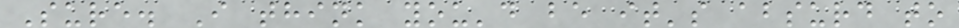Sure. I think you'd be it's absurd to
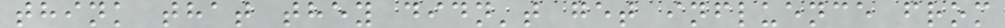think that they didn't get influence from
